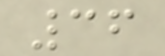36
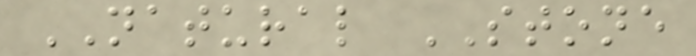NATURAL STONE
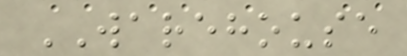WAREHOUSE
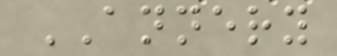ANNERY
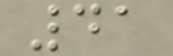41
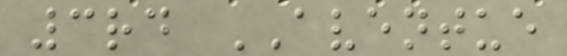3rd AVENTUE
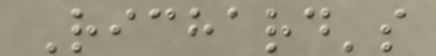Richard's
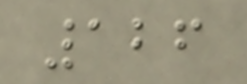126
